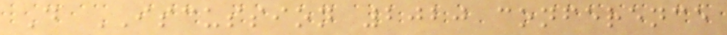D ISCUSSION 2020 conference
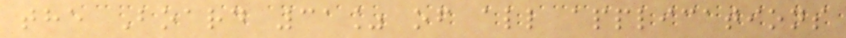the Board 31% of all applications
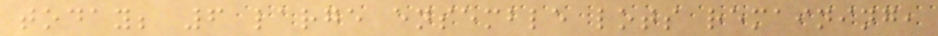today; 6 large ensemble lots remaining,
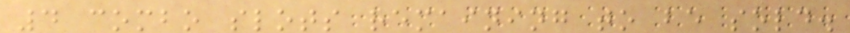4 combo slots remaining to be sold.
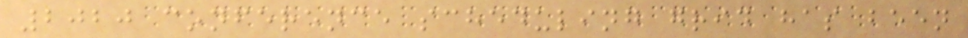2020 conference scheduling grid has been
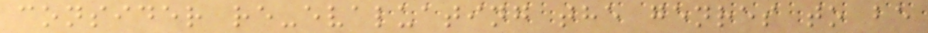consider re-evaluating the genres to be
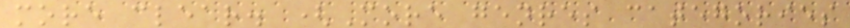more clear. (More genres categories
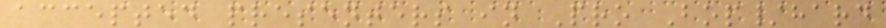accepted presenters in Pro Bop/hard
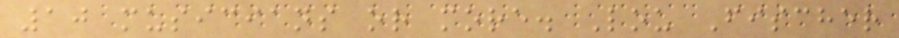10 musicians or more. Lou Fischer
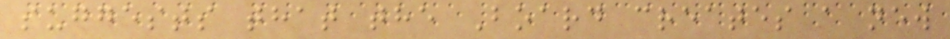suggests that the Board creates a new
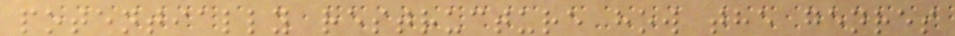potentially restructure how the genres
